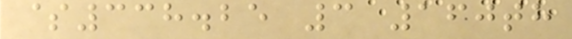$338.25 3 160th
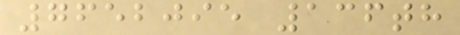7652095 136th
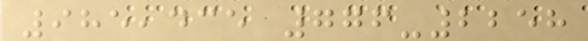985,435 776-2258
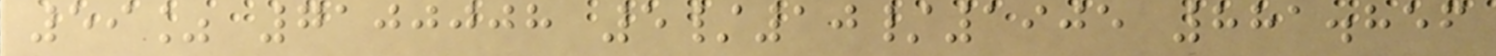59% 7100008 5/10/1905 881.856
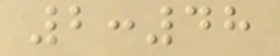2:48
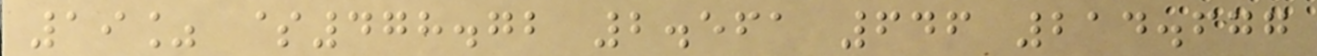19% $478.72 2.561 646 214.677
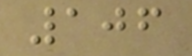106
